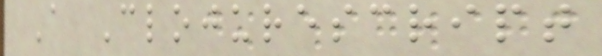A Clojurescript
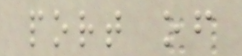port of
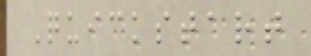Quickstart
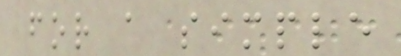for a simple
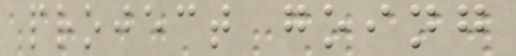project going
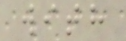with
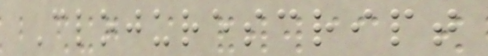Clojurescript
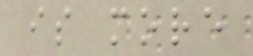is more
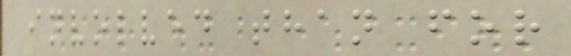involved than for
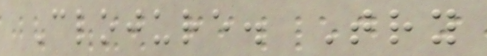Clojure. Try
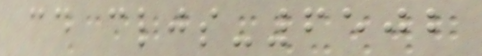cd cljs-6502
